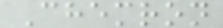Chemron
